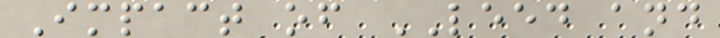Impact of LEED and
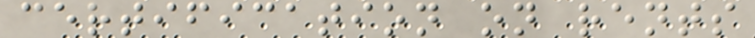certification on rents
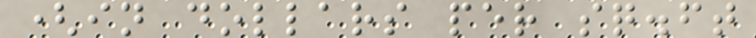(in dollars per sq.ft
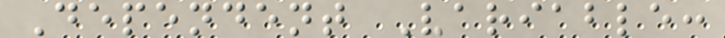Dependent Variable:
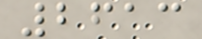2613
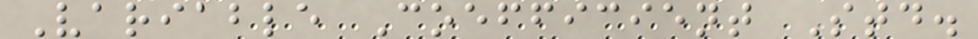Variable Coefficient Std.
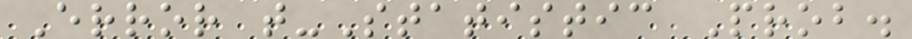Error t-Statistic Prob.
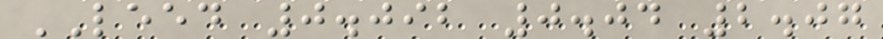LEED 0.092 0.04 2.07
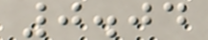0.04
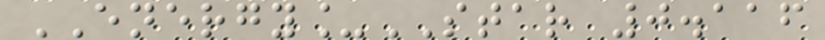ENERGY_STAR 0.116
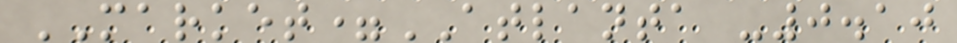MARKET=ATLANTA -0.10
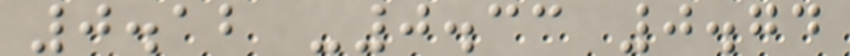0.12 -0.33 0.74
